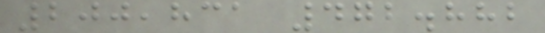200,831 472.882
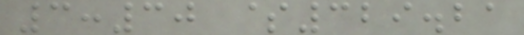3:30 $329.21
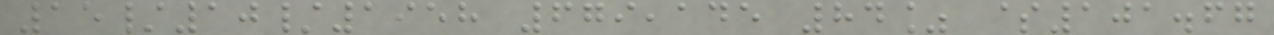15/10/1958 679,145 84% $101.67
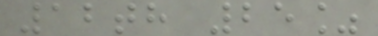12th 25%
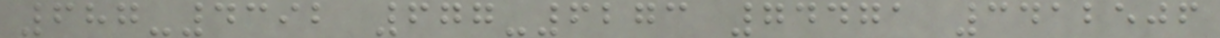687-4392 677-6273 74471 3412506
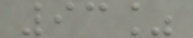93%
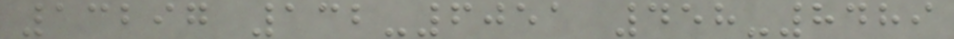13297 132-6051 458-8489
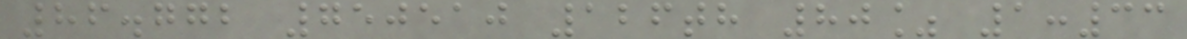86.772 750510 126th 80% 1:33
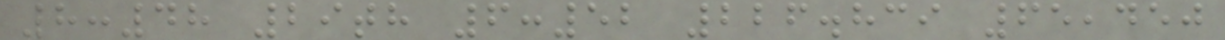8:48 29th 6:52 226.839 65,450
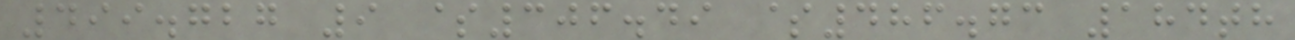499.727 9 $306.49 $486.73 184th
